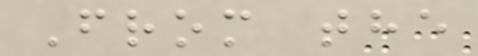From the
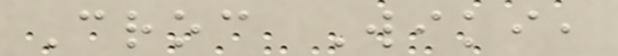Croc Wiki,
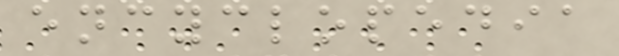encyclopedia
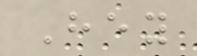Hey
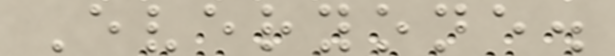Everyone.
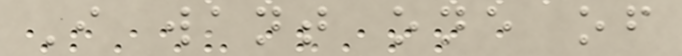I want one of
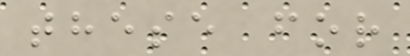these for
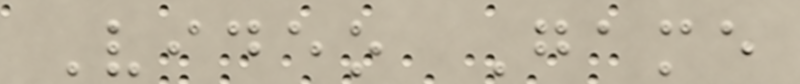Video Game
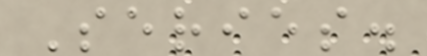Series.
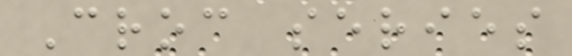Croc series
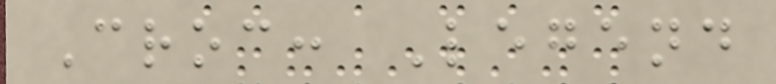Croc: Legend
